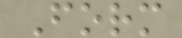Form
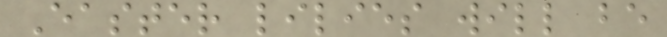Easter lilies will be
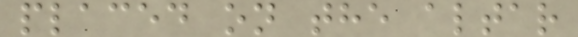placed on the altar
